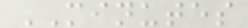MINUTES
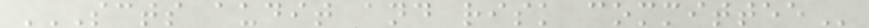SCTS AUDIT AND RISK COMMITTEE
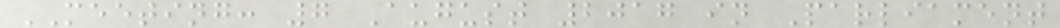MEETING: 7 August 2017 in Parliament
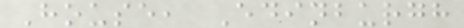House, Edinburgh
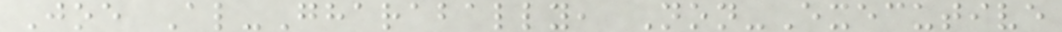Joe Al-Gharabally, Non-Executive
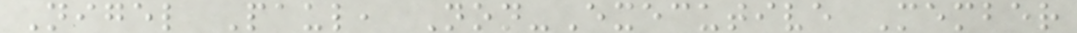Nigel Paul, Non-Executive Member
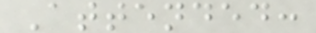Attended:
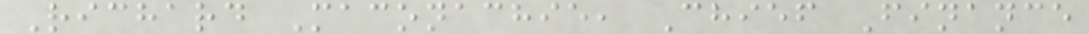Richard Maconachie, Chief Finance
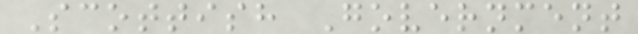Scottish Government
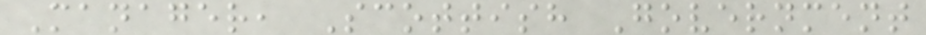Manager, Scottish Government
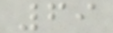69
